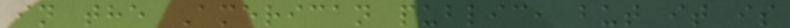in the American public, but it is
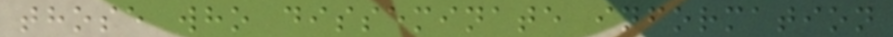those who disseminate information
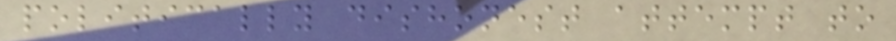politically dishonest attempt to
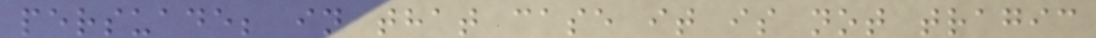persuade; in that case it is not tragic
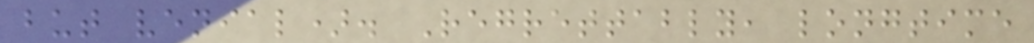but venial). Regrettably, longtime
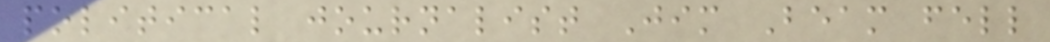political journalist Jim Beam fell
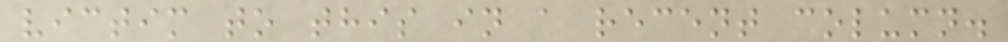victim to this in a recent column.
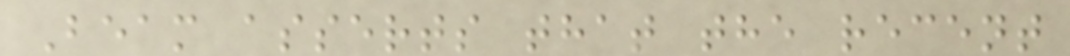Beam asserts that the recent
